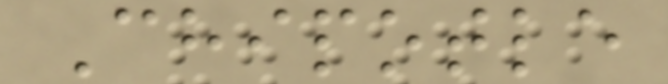Chipotle
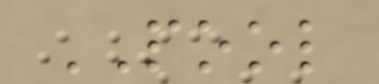POOL
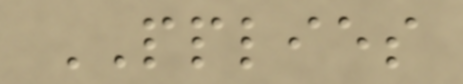PPLIES
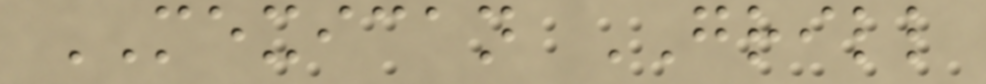MEXICAN GRILL
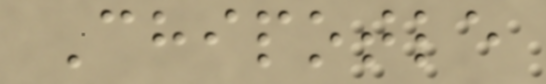Chipotle
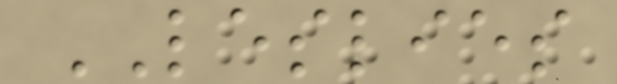LESLIES
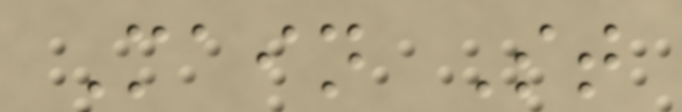Main St
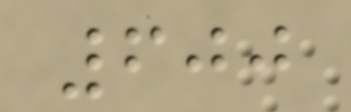600
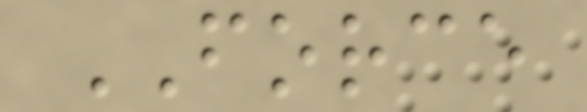FORCE
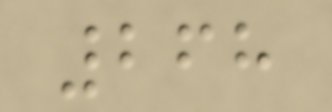268
